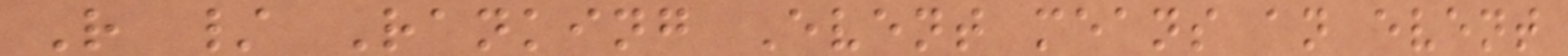R / Ranking Event means an event
